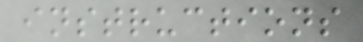instructions
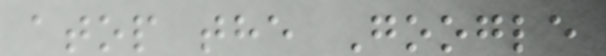atop the Google
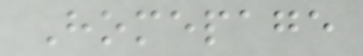Homepage
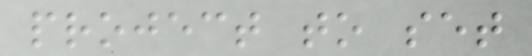project to set
